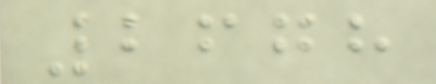2678
